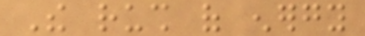The rush of energy
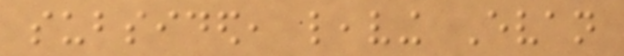subsided, leaving Evan
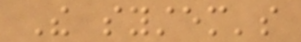The system's
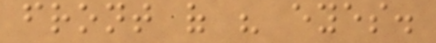front of his eyes.
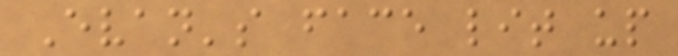Evan's face lit up
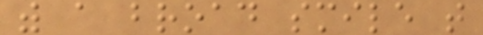with a broad smile that
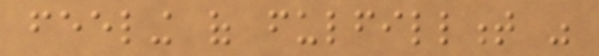feeling of fulfillment was
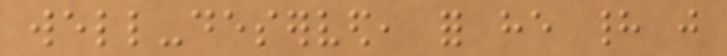well-deserved, for he had just
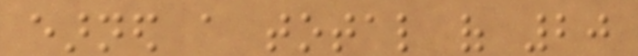earned a total of 20
